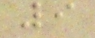9
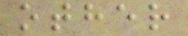other
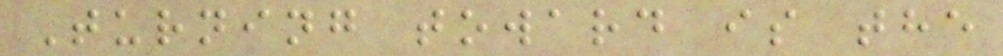Turning toward is the
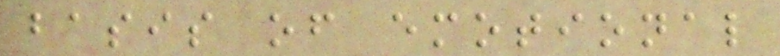basis of emotional
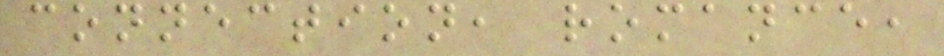connection, romance,
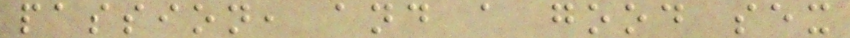passion, and a good sex
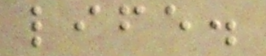life.
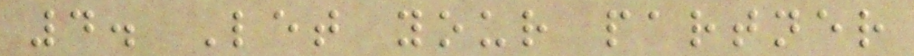4. Let your partner
